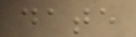date
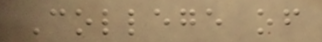College of
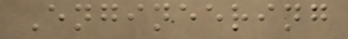Engineering
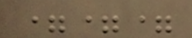===
